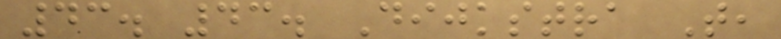43. 43. Dijkstra T,
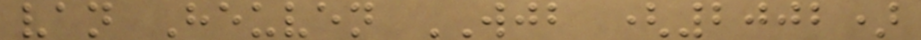van Heuven WJB (2002)
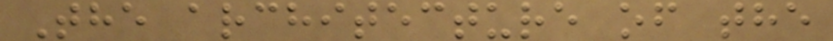The architecture of the
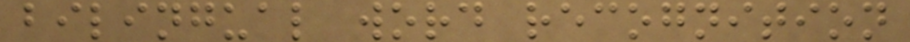bilingual word recognition
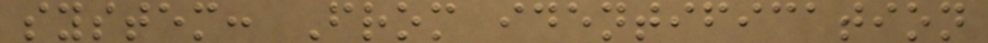system: From identification
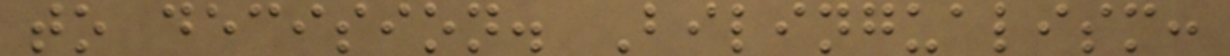to decision. Bilingualism:
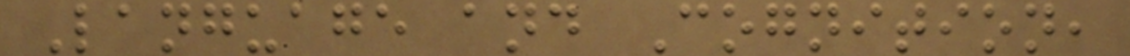Language and Cognition,
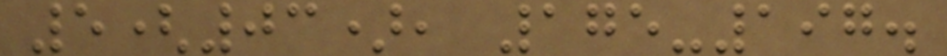5(03), 175-197.
